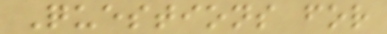Questions for
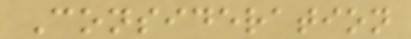Consideration
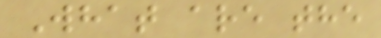What are the
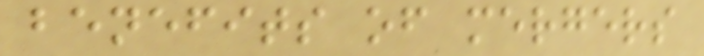benefits of mergers
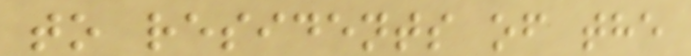to residents of the
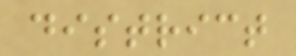district
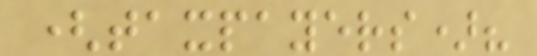(taxpayers)?
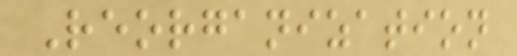Reorganization
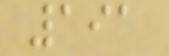191
